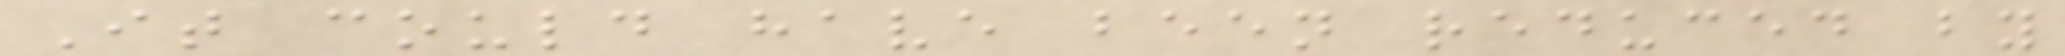It could have been reduced by
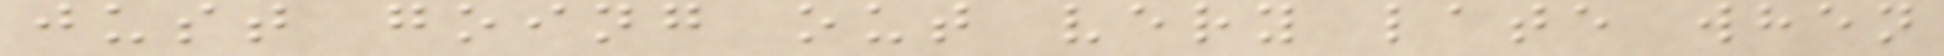just going out very late when
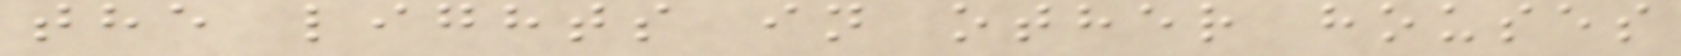the lights in other houses
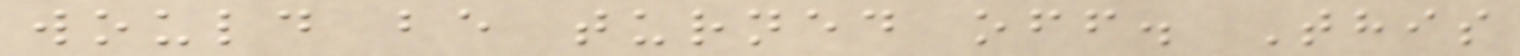would be turned off. This
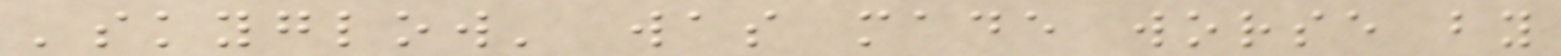'skyglow' was made worse by
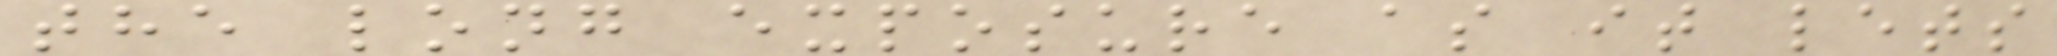the long exposure as it lets
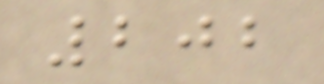202
